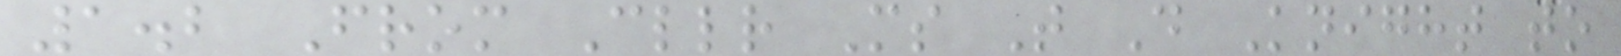1.2 From Cllr Ms T D Knight to
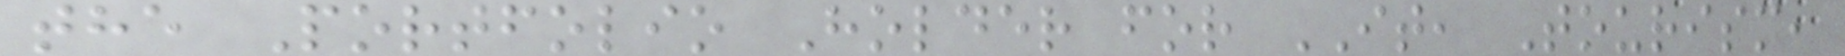the Portfolio Holder for IT, Tourism,
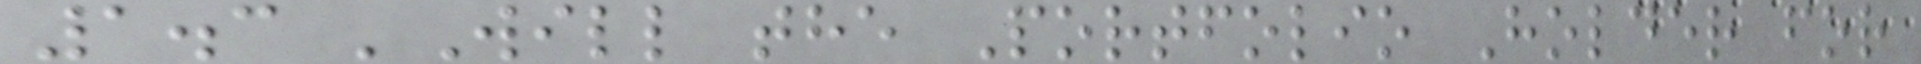1.3 'Will the Portfolio Holder for
